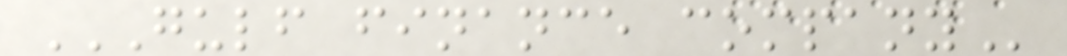GULF FINANCE COMPANY
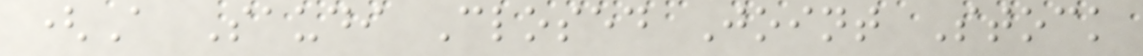(A Saudi Closed Joint Stock
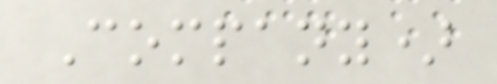Company)
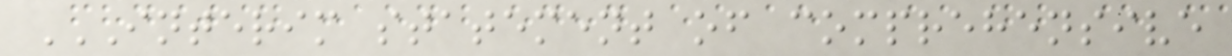INTERIM STATEMENT OF COMPREHENSIVE
